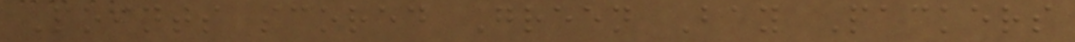Points scored Green Bay Packers
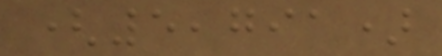(5,791)
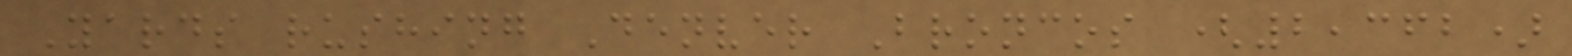Yards rushing Denver Broncos (2,362)
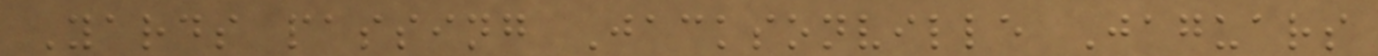Yards passing Jacksonville Jaguars
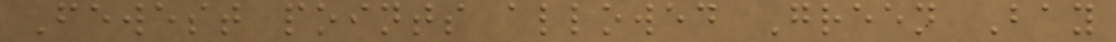Fewest points allowed Green Bay
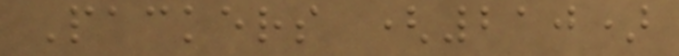Packers (210)
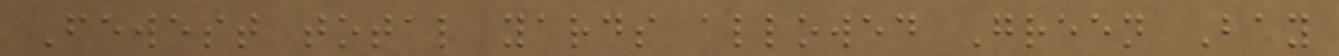Fewest total yards allowed Green Bay
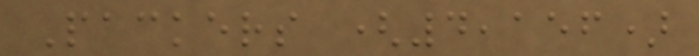Packers (4,156)
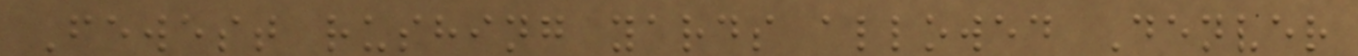Fewest rushing yards allowed Denver
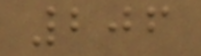206
